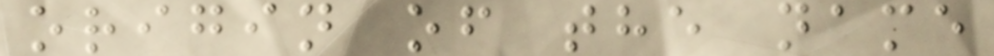origin of the name
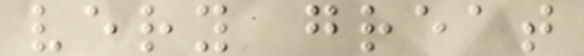very great
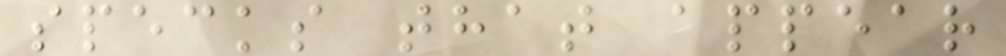specks that appear
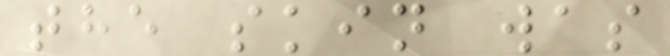the skin was
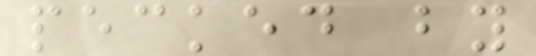pecked by
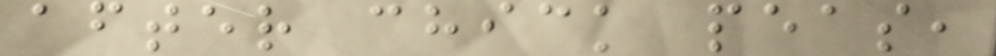after chick peas,
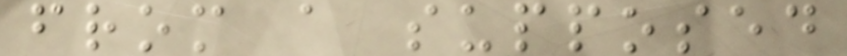from a supposed
